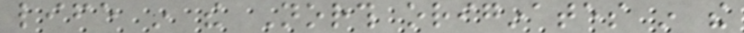life in the North originates in the
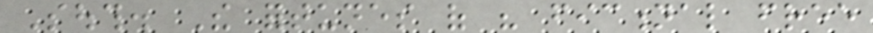South. The fortunes of his fictional free
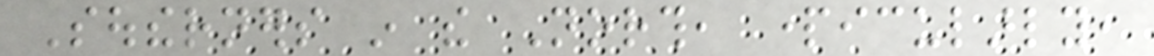Southerners in the North, particularly,
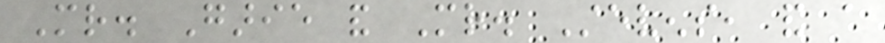Mr. Garie and Mr. Stevens, and a
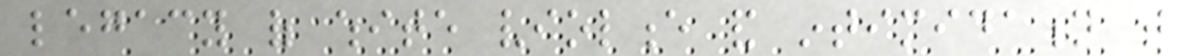legacy of white violence and intimidation that
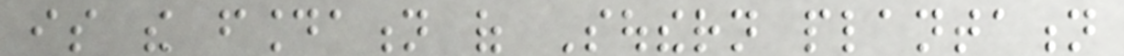is the foundation of Southern plantation
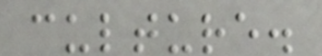culture.
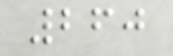260
